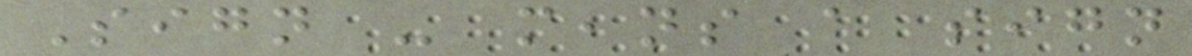Sign - means a sign
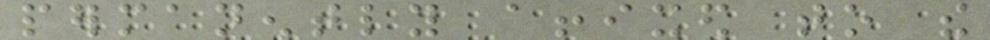permanently affixed to the
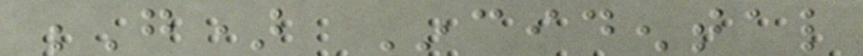G) Incidental
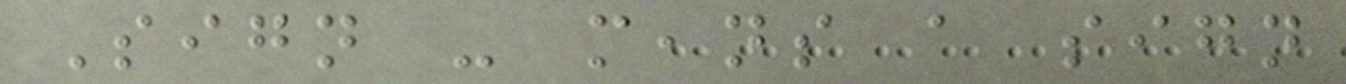Sign - means a sign
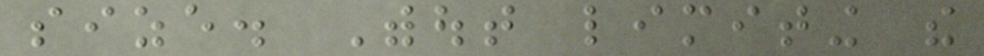size. Without limiting the
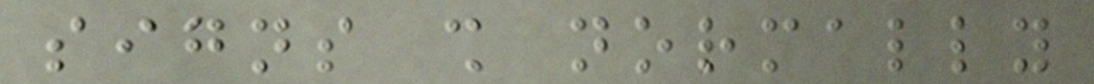signs shall normally
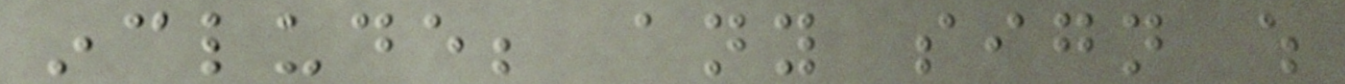include; any sign which
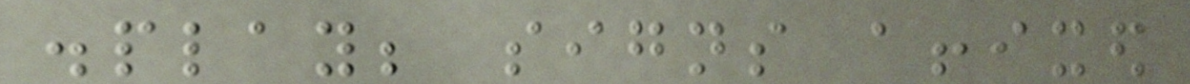display; signs affixed
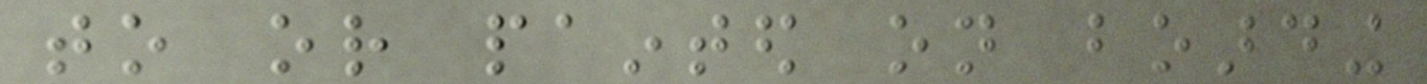to or painted on boarding
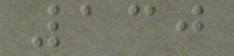130
